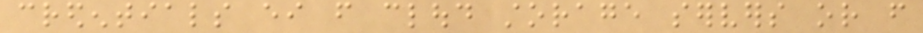credentials either from cloud storage servers or from
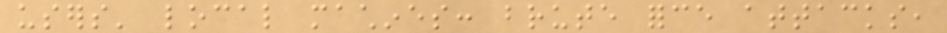users' local machines: brute force attacks,
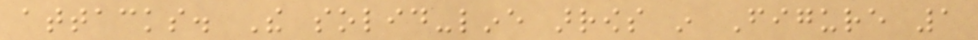attacks. The solid-line arrows in Figure 1
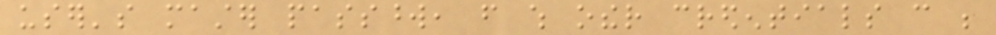user's master password, from which other credentials can be
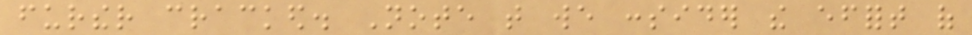further cracked. Note that we consider the effort of
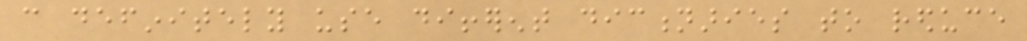can definitely use different dictionaries to reduce
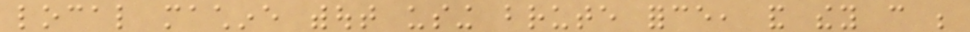local machine without using brute force, and they can be
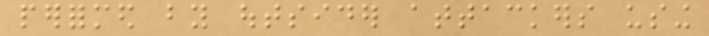performed by outsider attackers using
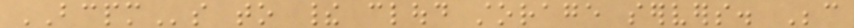BCPMs to their cloud storage servers. Because
